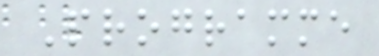Programme
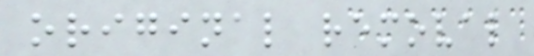original removal
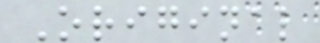Original
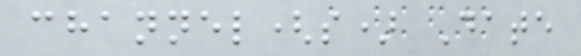channel(s) Date
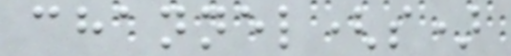channel(s)
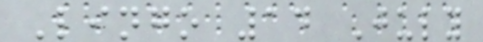Lingo 14 July
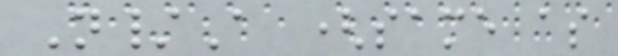N/A (same as
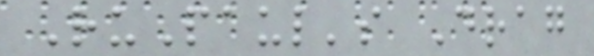RuPaul's Drag
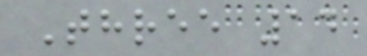Three 14
